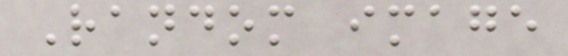Random image
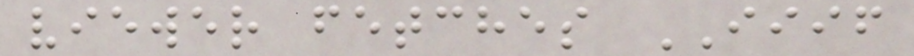viewer fetches IIIF
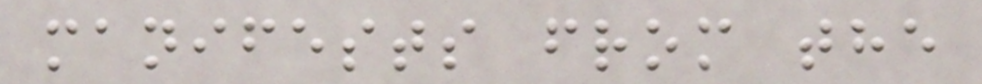manifests from the
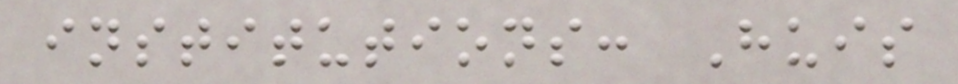institutions: Huis
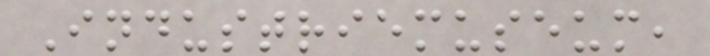Industriemuseum,
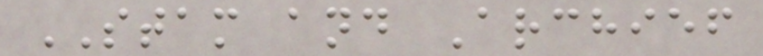STAM and Archief
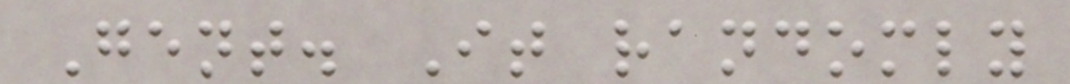Gent. It randomly
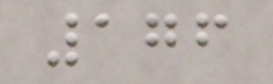176
